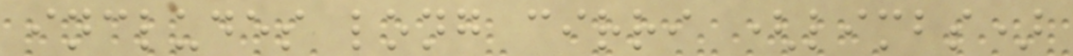includes long cirri (limbs)
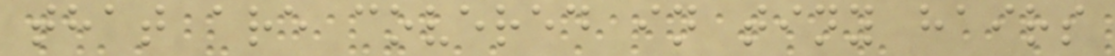that are covered in tiny hairs
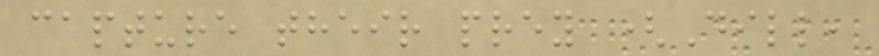capture their prey (Dill,
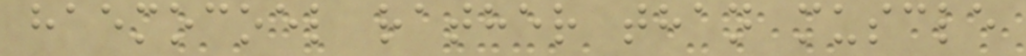haemocoel rather than muscle
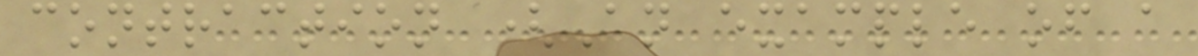contraction (An example of a
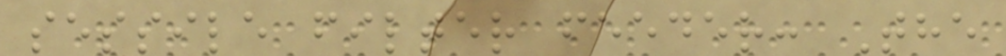sessile filter feeder: The
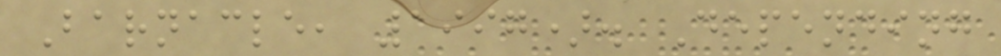Barnacle, 1997). Depending
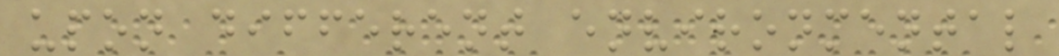upon different environmental
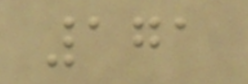171
